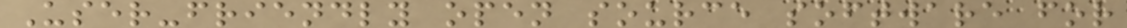User-friendly open source software for
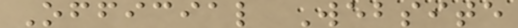Official Website
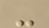-
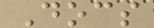Docs
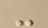-
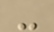-
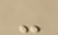-
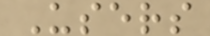Users
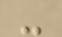-
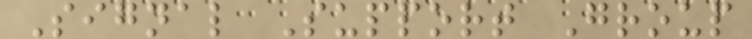Signal Support Group
